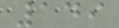149
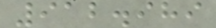912.989
